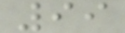99
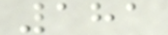181
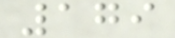179
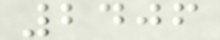2406
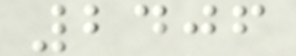2406
